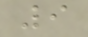9
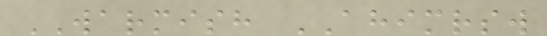WARMISH AHIMRSW
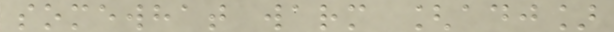somewhat warm [adj]
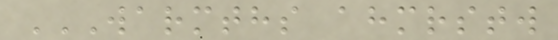WARMTHS AHMRSTW
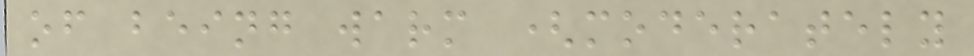of being warm (moderately
